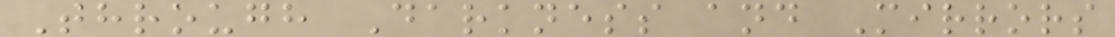Through Darkness and Mirrors
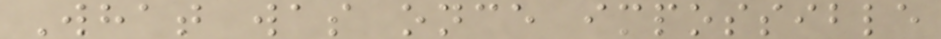What was once impossible
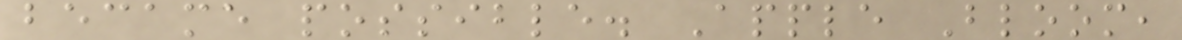became possible. Apple Bloom,
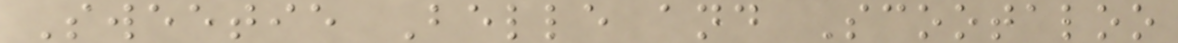Sweetie Belle and Scootaloo
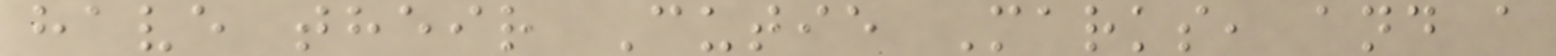have their Cutie Marks, and a
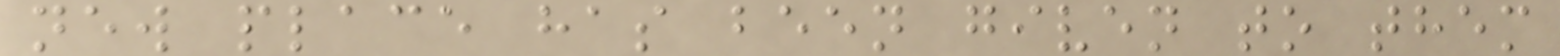new place has been given to them
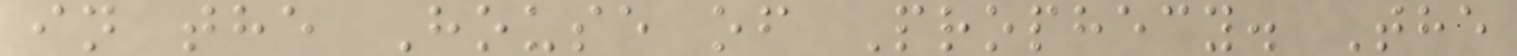in the House of Prophecy. The
